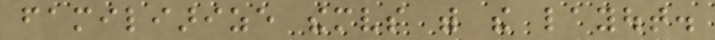familiarize themselves with the layout.
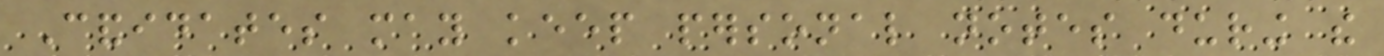Candidates may keep personal notes during the
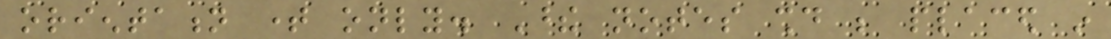orientation time only. These notes should be placed in
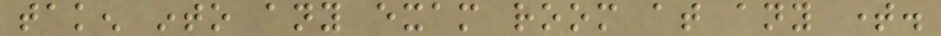taken into any exam room at any time.
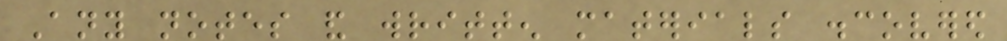Any notes and written materials discovered
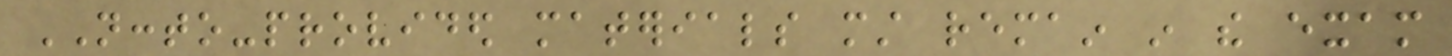NCCTO-provided materials must remain in the exam
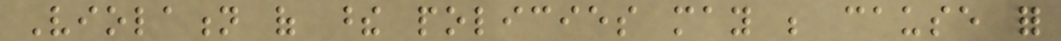Violation of these policies may be cause for
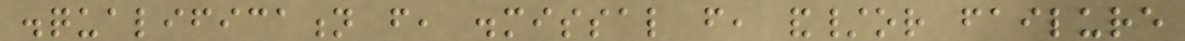disqualification from, dismissal from, and/or failure
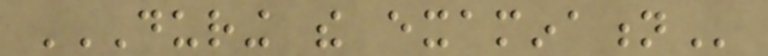DURING THE EXAMINATION
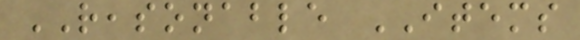REASONABLE ITEMS
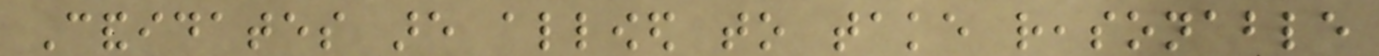Candidates are allowed to take reasonable
